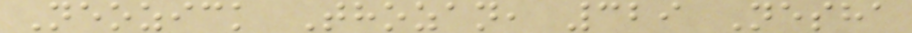Neozick Thozan, 329 Nesha
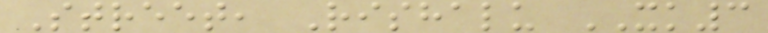Street, Rishalu XK3
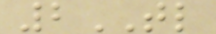2TL
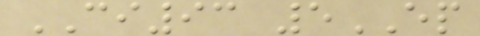CI93 5EP
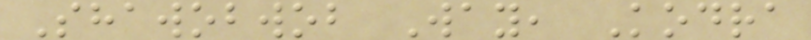Shawobwob Way, Kodra
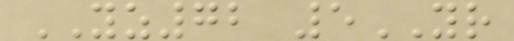YZ72 5YR
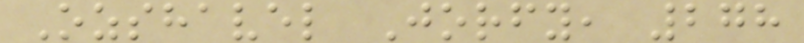Ozshavel Jorfy, 278
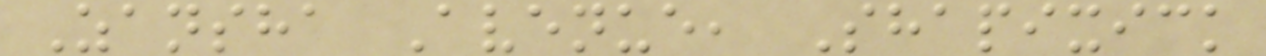Zansha Avenue, Shapixick
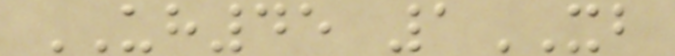UH45 1XB
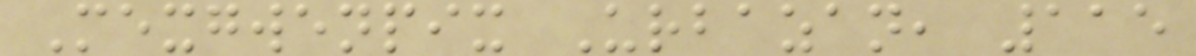Mexgwenpix Urbazan, 115
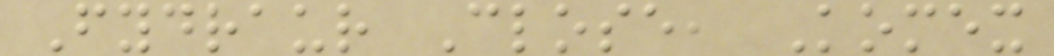Fydraur Close, Komex
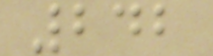242
